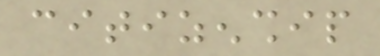citizenship
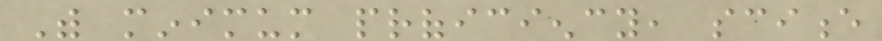With minimum proficiency, science
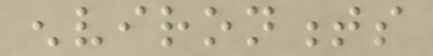environments
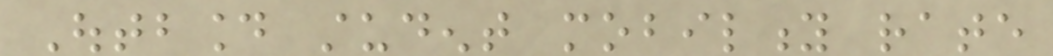Outbound student mobility rate
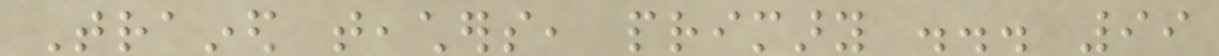Trained teachers, primary ... 99
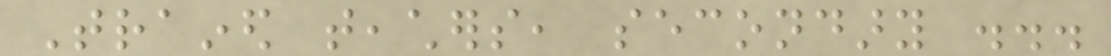Trained teachers, secondary ...
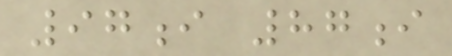97i 87i
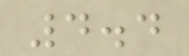4.4
